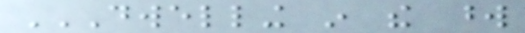DWELLING IN THE WORD
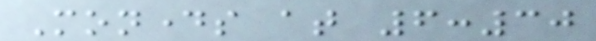Mondays at 6:30
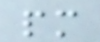pm
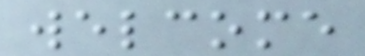welcome
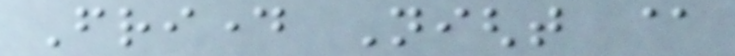Friday Night @
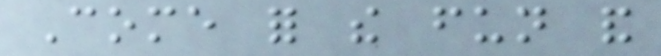Come for the fun and
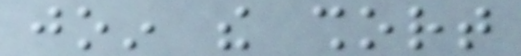join the short
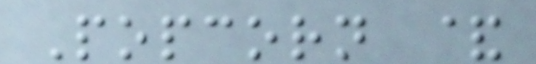Popcorn &
